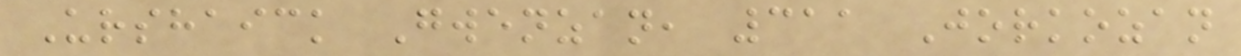Urshaick Gwenzan, 311 Jorkozan
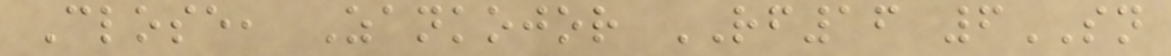Close, Zankojor RF16 6SN
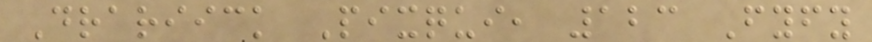Drariick Pixqui, 123 Fyfy
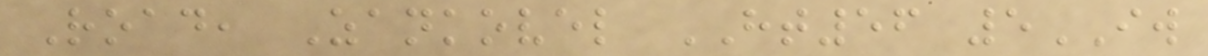Road, Zankovel HT56 5IW
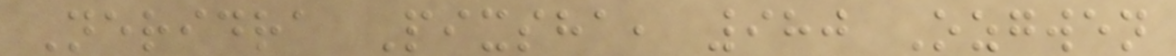Neridra Pixsha, 980 Ozgwen
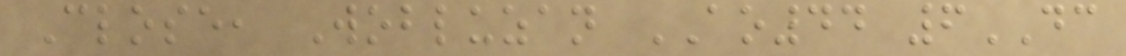Close, Wobluzan AO44 6DC
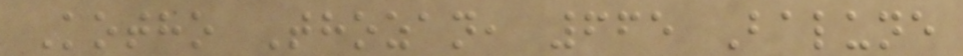Kotho Thozan, 665 Balune
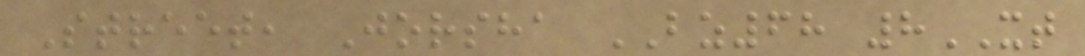Street, Jorsha BZ68 8XT
